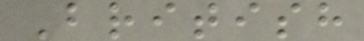British
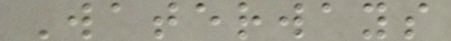Waterways
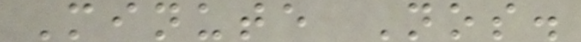Minute Nos.
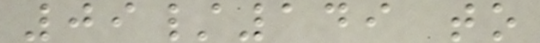09/149 to
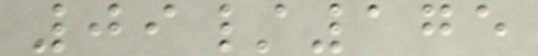09/175
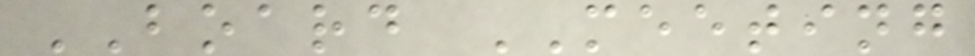BOARD MEETING
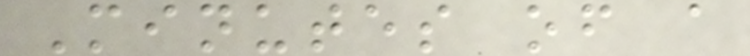Minutes of a
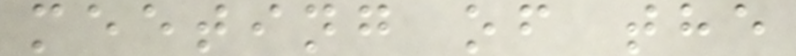meeting of the
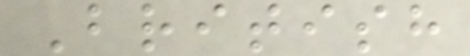British
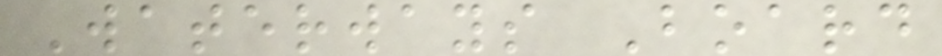Waterways Board
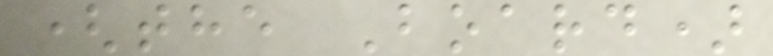(the Board)
